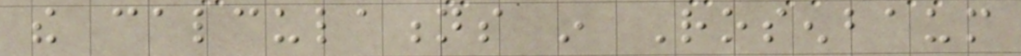the calculations in Rosenbaum
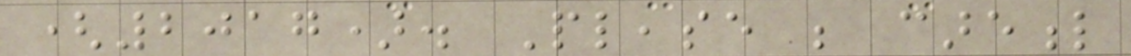(2017). Please be careful
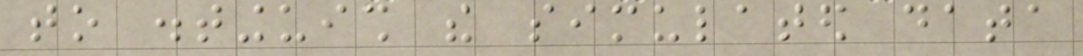to distinguish the simulated data
